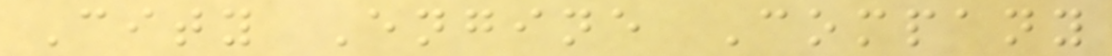City Engine Company
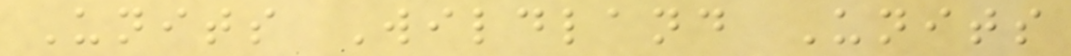Units Wildland Units
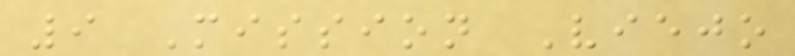9 Mission Viejo
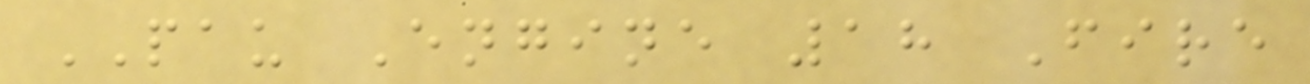PAU Engine 18 Fire
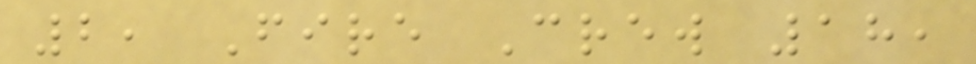2, Fire Crew 18,
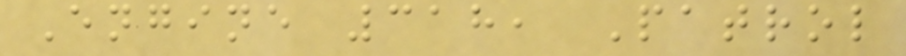Engine 318, Patrol
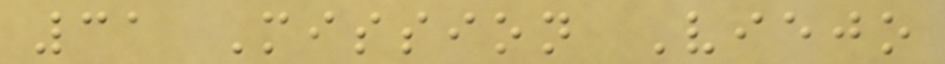31 Mission Viejo
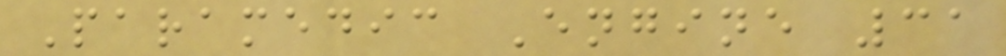Paramedic Engine 31
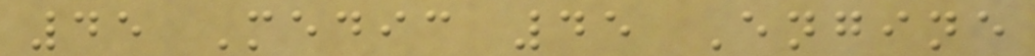45 Medic 45 Engine
